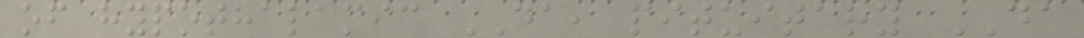of hypothalamic DA, pituitary DA
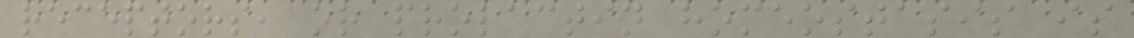receptors, or prolactin homeostasis is
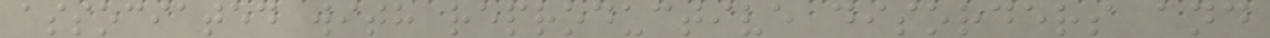associated with reproductive disorders and
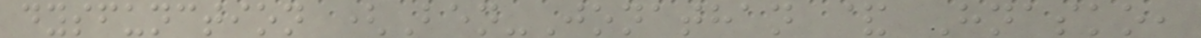dysfunction (Ben-Jonathan & Hnasko,
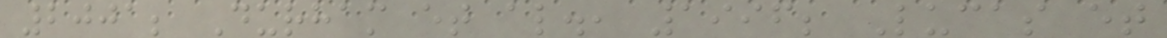2001; Durham et al., 1996; Lucas et
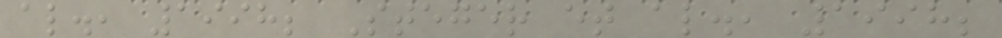al., 1998; Steger et al., 1998;
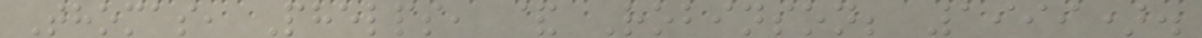Thomas, Phelps, & Robinson; 1999).
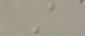A
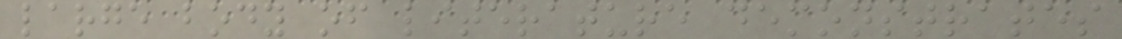large body of literature demonstrates
